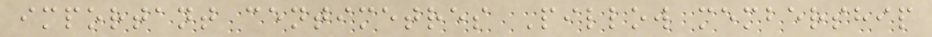important centimetres Pillow membership
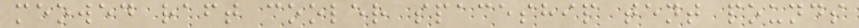meowed raft cooler spaceship tent pounds
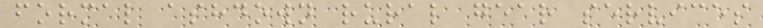formal ashdown rural gear services
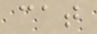cat
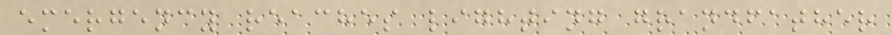emergency reaches lighting grandfather
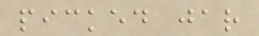picked jar
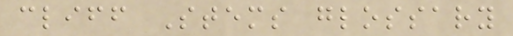cliff Stems glossary
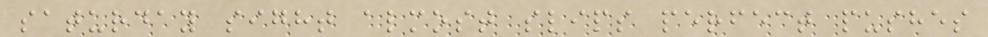saturday sight almost slips perfect pushes
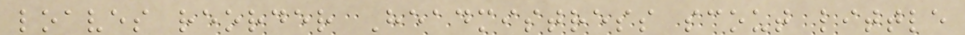loaves reorder Headmistress scout little
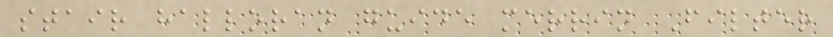stair halloran guide merrin Filter
